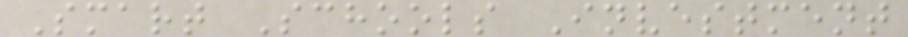Smart Schools Investment
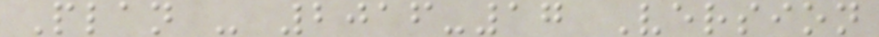Plan - 2016-17 Version
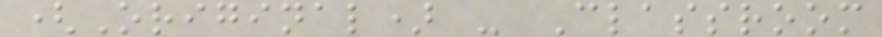(Original) - Classroom
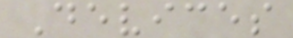Devices
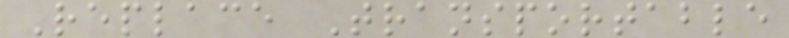Replace Transportable
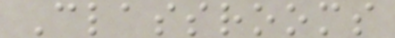Classrooms
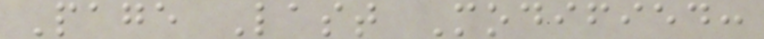Page Last Modified:
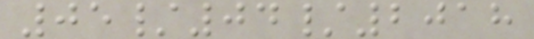05/04/2018
